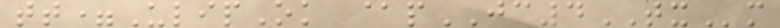tt=UlipOk @pJC4TXm
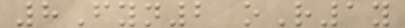8Fyn2 oR1y
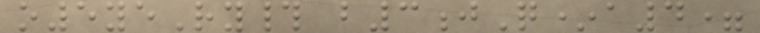o5yeRy# b3jQ*a4=
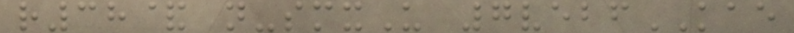r38& n-smxU 7vebfKAE
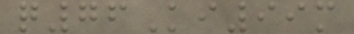q76Ki99m
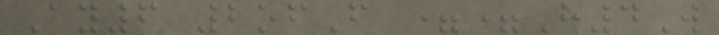Ay6 2ofF ==H4W
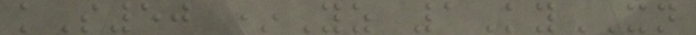kS50 *Yz 1KyXN
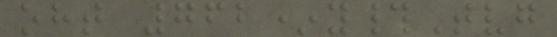oht 762*y#Tvg
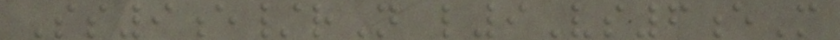Ss9e/rN l9Vs6eM
